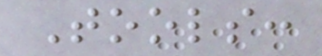Tools:
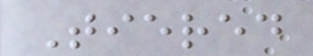Tiered
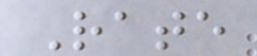Rate
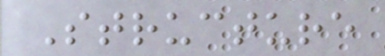Structure
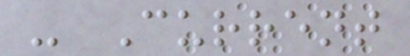- Current
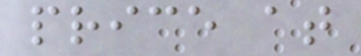price at
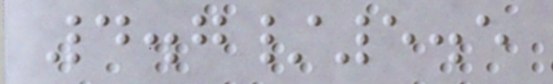4.7/5.5
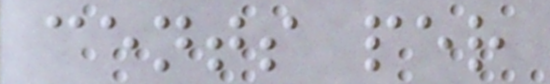cents per
